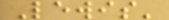Lewis'
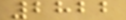2822
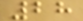28
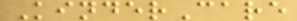KinderCare
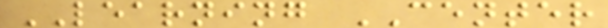LEARNING CENTER
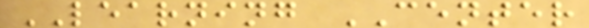LEARNING CENTER
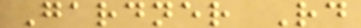Gardner Rd
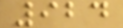924
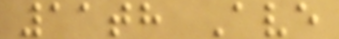11th Ave
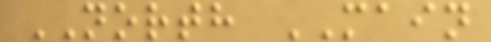NORTH MAIN
